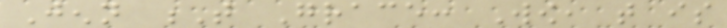Jenn T Grace: Wow, that is
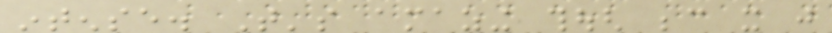intense. That's amazing though because it just
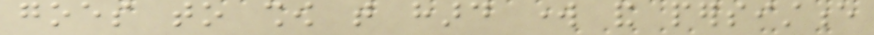goes to show that hard work and persistence
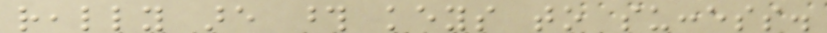really are those keys to success.
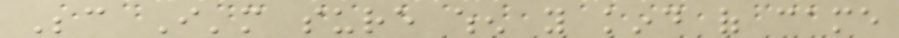Because I'm sure when you kind of came
